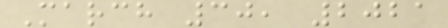March 30, 2021
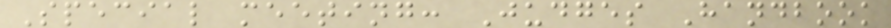Special meeting: Judges Handbook
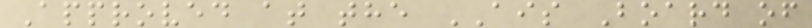Approved at the AIS Board of
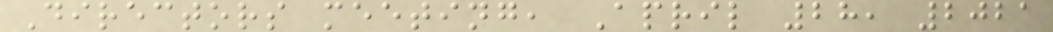Directors meeting, April 28, 2021
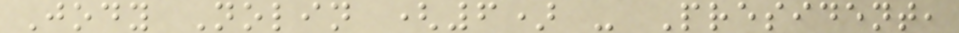Jody Nolin (6) - President,
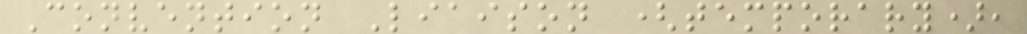Convention Liaison (temporary),
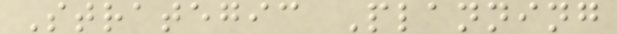Strategic Planning
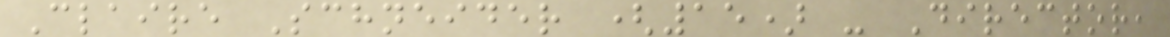Claire Schneider (15) - Director,
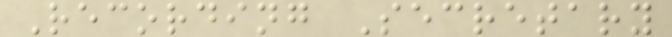Recording Secretary
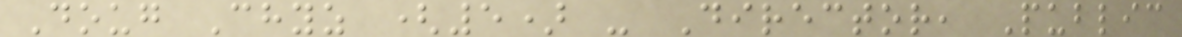Doug Chyz (5) - Director, Public
